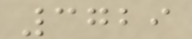3729
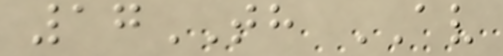17TH AV
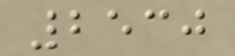2530
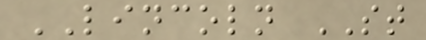LINCOLN ST
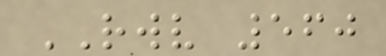RWV 560
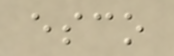esco
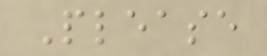Please
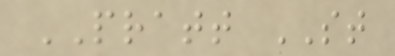PRATT ST
